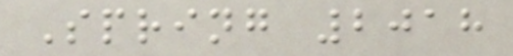Spring 2018
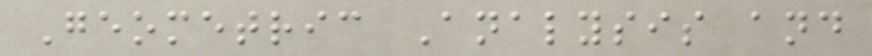Geometric Analysis and
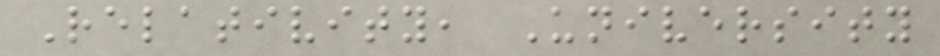Relativity, University
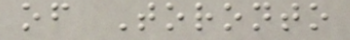of Toronto
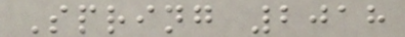Spring 2018
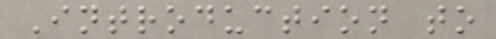Introduction to
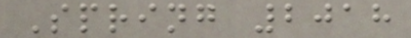Spring 2018
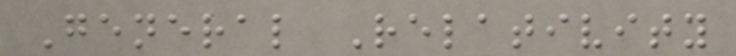General Relativity
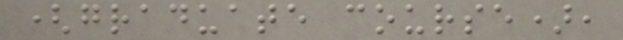(graduate course),
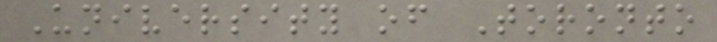University of Toronto
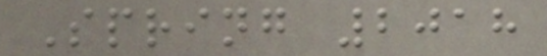Spring 2018
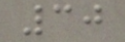30
